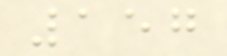157
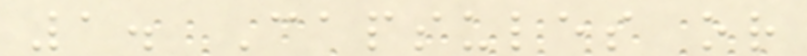1. Capsules or
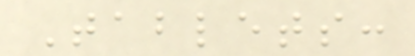Tablets:
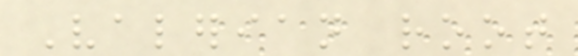Valerian root
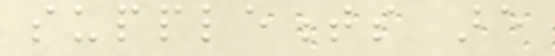supplements are
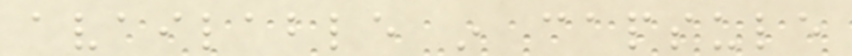available in capsule
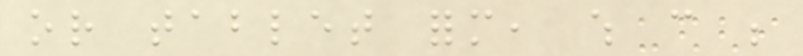or tablet form, which can be
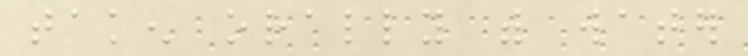taken orally with water
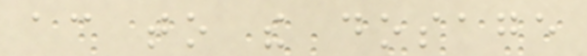according to the dosage
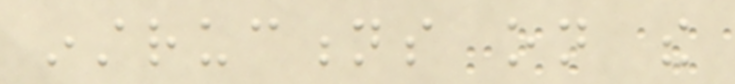instructions on the
